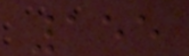155
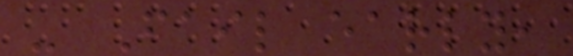- Fail early,
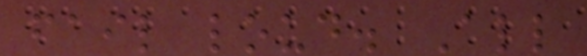fail loud. All
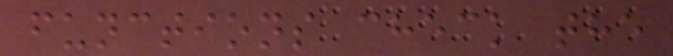functions check the
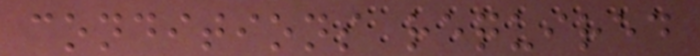conditions required
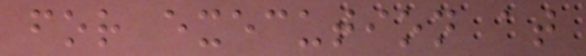for execution at
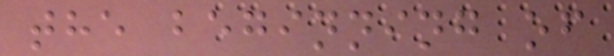the beginning of
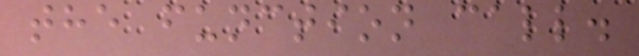the function call.
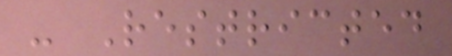- Restricted
